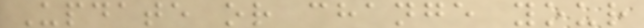Update or change your
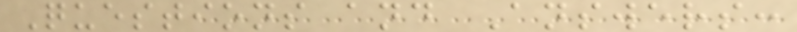Questions and Answers:
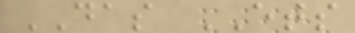DAS ETS
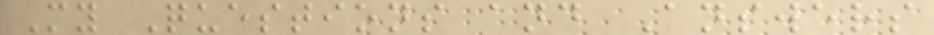My Questions and Answers
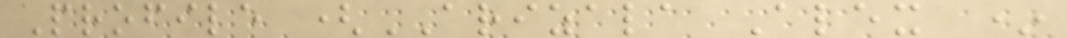Profile (ARIZALA Alex *
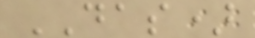DAS)
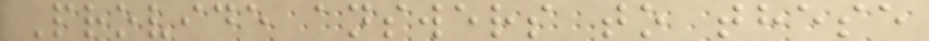Provide answers to these
